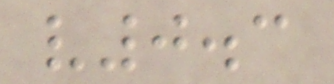v0.3
